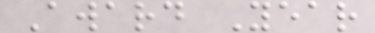Award Year
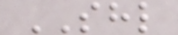SHL
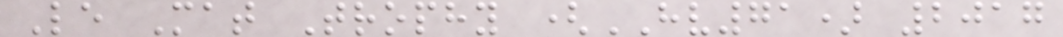Le Mat Trophy (HV71) 2017
